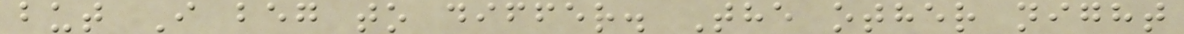but I beg to differ. The other night
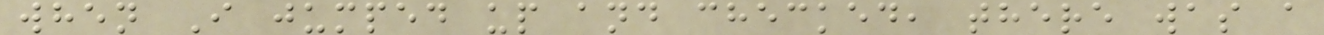when I jumped up and checked, there was a
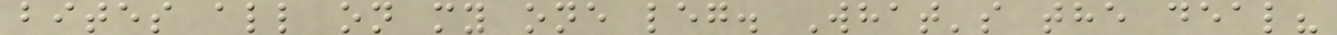bites all on my one leg. What's the deal?
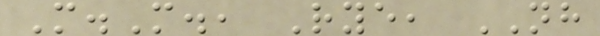M.M., Rye, NH
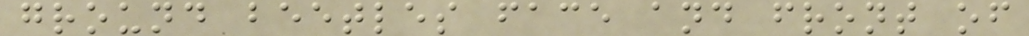ground beetles face and front of
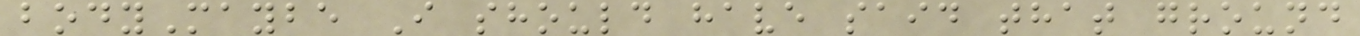bodyMaybe I should have said that ground
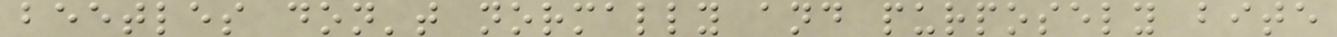beetles don't normally and purposely bite
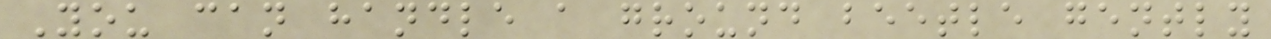You can handle a ground beetle gently
